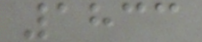1833
